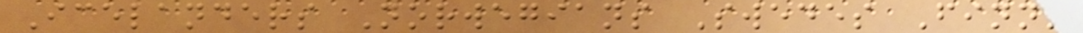Icelanders Norwegians Swedes Finns
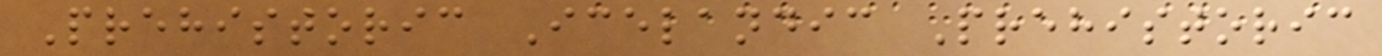Prehistoric Icelandic Prehistoric
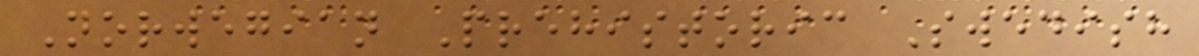Norwegian Prehistoric Swedish
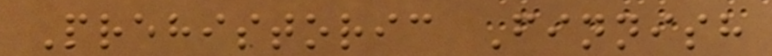Prehistoric Finnish
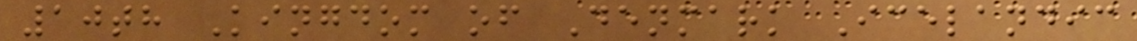10th Kingdom of Denmark Icelandic
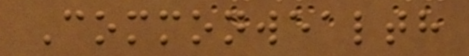Commonwealth
